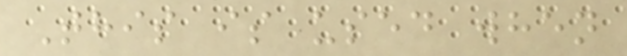This is used when
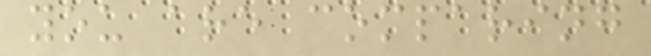you are comparing
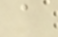a
